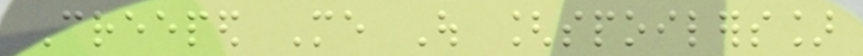Creeped Me Out [spoilers]
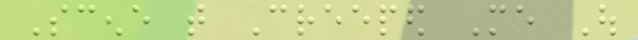Scene that Creeped Me Out
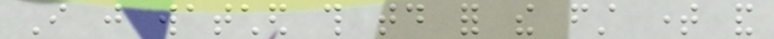I just watched this today for the first time and
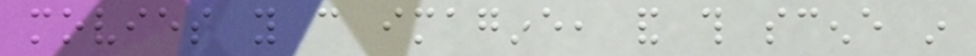movies you can imagine, and this scene in
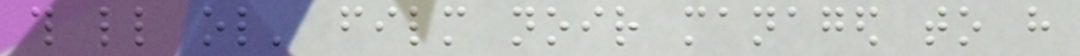this little ol' film noir managed to have
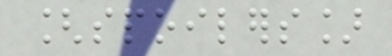[spoilers]
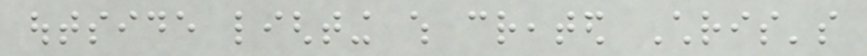outside lighting which created Chris's
